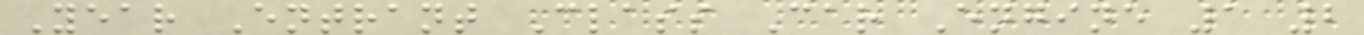Year Entrant Class Car Engine 1 2
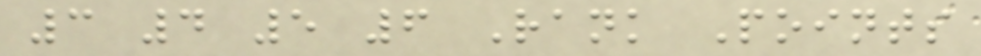3 4 5 6 Rank Points
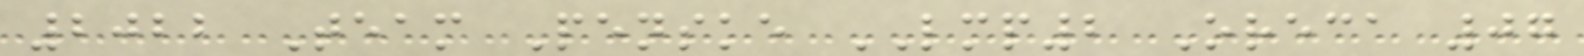2022 Team Penske LMP2 Oreca 07
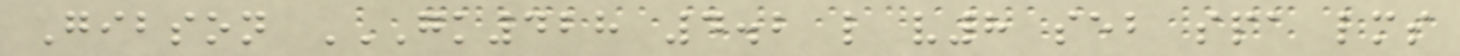Gibson GK428 4.2 L V8 SEB SPA LMS
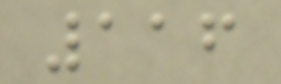116
